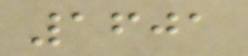1601
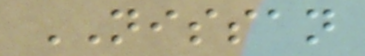NISSAN
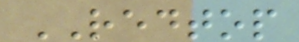REDTOP
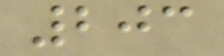203
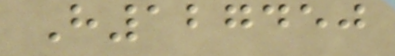H127450
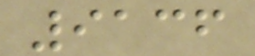9136
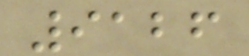9126
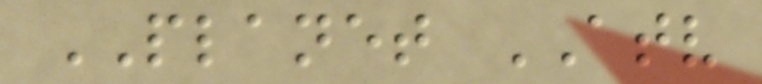PLANET ATV
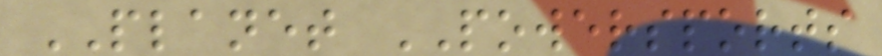PLANET POWERSPORTS
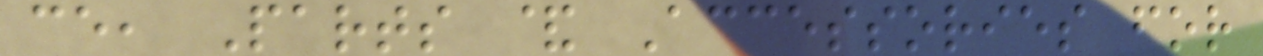ce, Parts & Accessories for
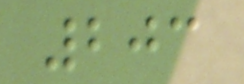203
